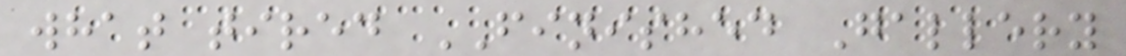what tired FINISHED Gallery
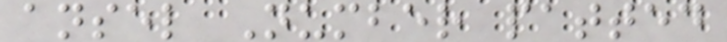ansel Number patted
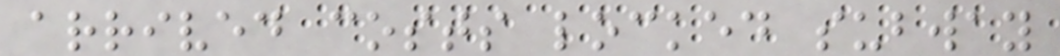arrived costs locked subway
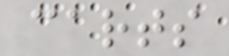carts
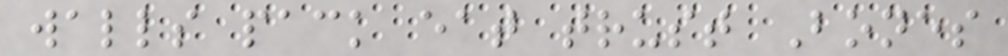walls pack eat trust Bones
